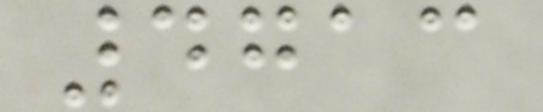4713
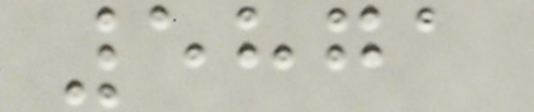5871
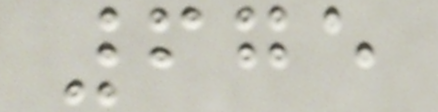675
